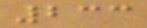233
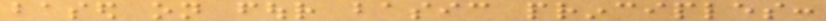based on four basic principles:
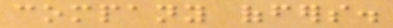company offers.
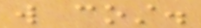will cost.
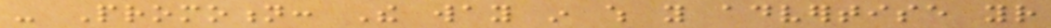- Promotion: The way in which you advertise your
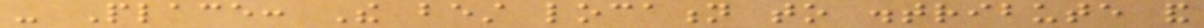- Place: The best location to distribute and
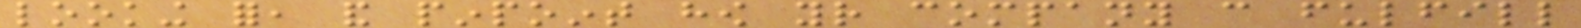looking for, and pinpoint how your company can fulfill
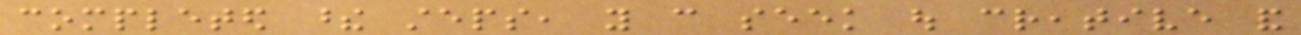completed these steps, you can seek out creative and
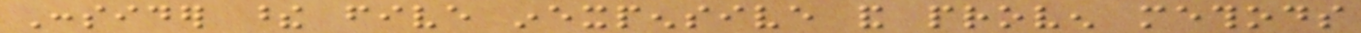Consider these five inexpensive and proven methods
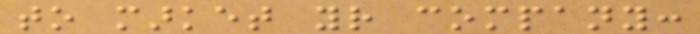to market your company:
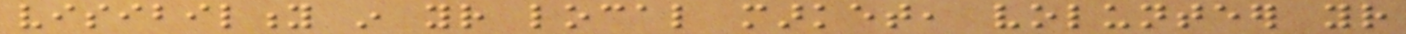visibility in your local market, volunteer your
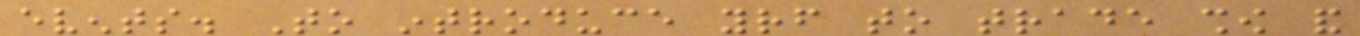events. To introduce yourself to trade show and
